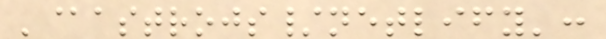'@astrojs/netlify':
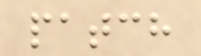patch
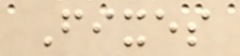Fixes
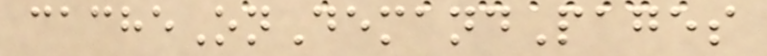cacheOnDemandPages
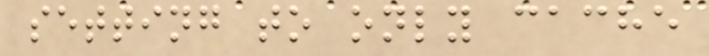setting to only cache
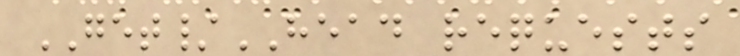GET/HEAD requests
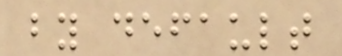by default
